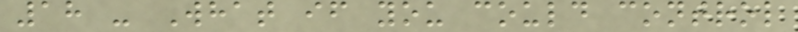18 - What if you could control
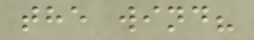the wind?
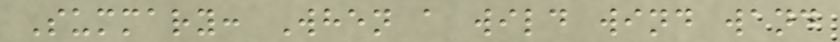Summary: When a wild wind wand
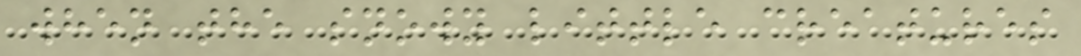when the snowy little creatures
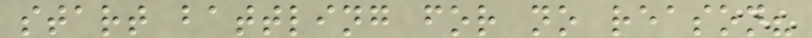start battling for no reason?
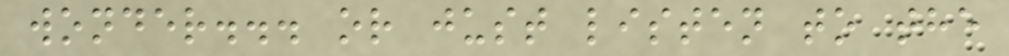wonder... or just listen to the
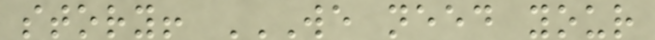story! WE NEED YOUR
